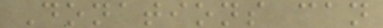Donations can
